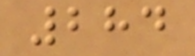284
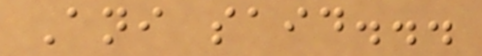Ani said...
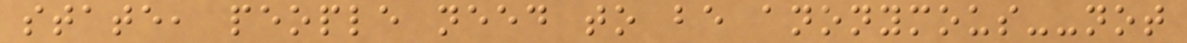state, people need to be anonymous--not
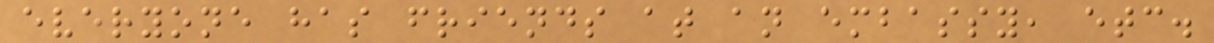everyone has friends at an embassy, etc.
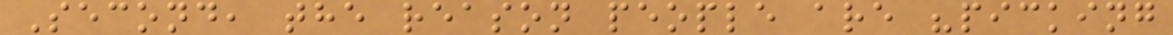Second, the reason people are "picking
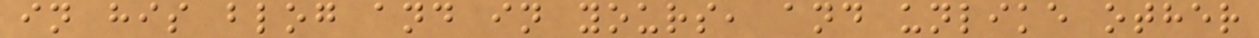in his blog and in yours, and unlike other
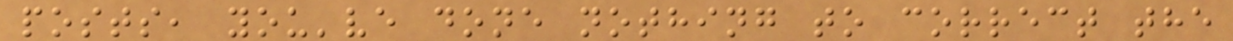posts, you've done nothing to correct the
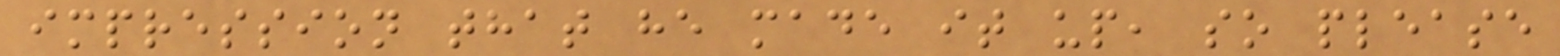impression that he made it up, so please
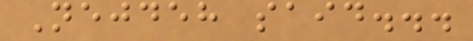Nejdeh said...
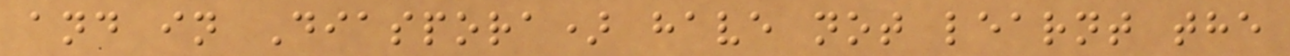and in Diaspora) have not learnt the
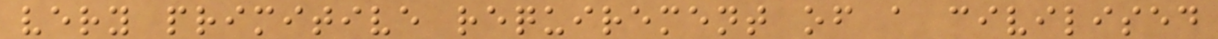very primitive requirement of a civilised
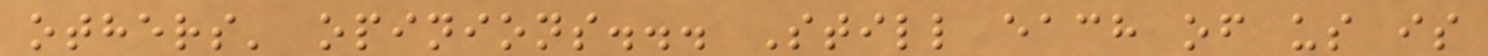others' opinions... Still each of us is
